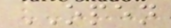OPEN
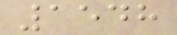1548
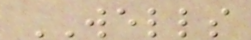WELLS
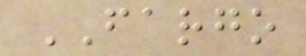FARGO
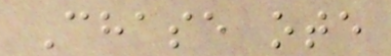Chase ote
